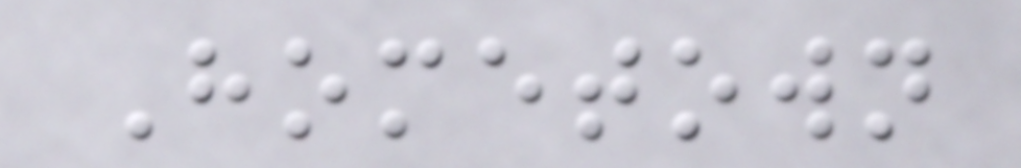Hometown
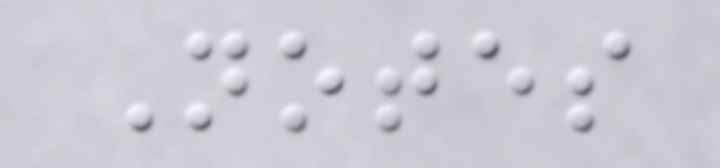Notes
